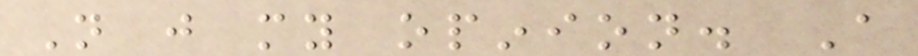Not just my opinion. A
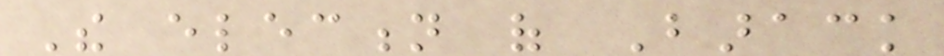The election of Barack
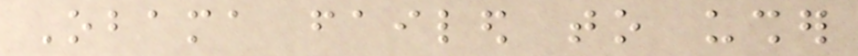Obama failed to usher
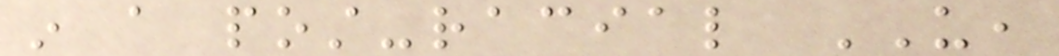in a post-racial US,
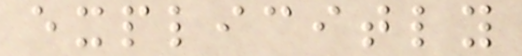explicitly
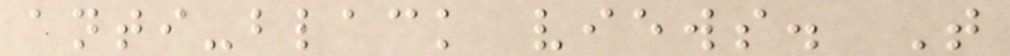anti-black views. That
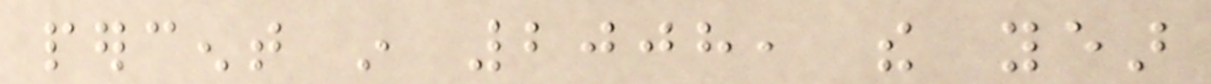percent in 2008, the year
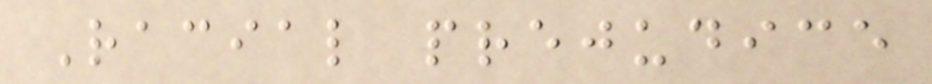Racial prejudice
